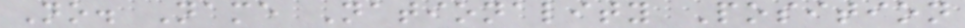No. Name Nationality Position
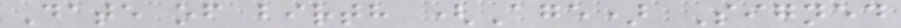Date of birth (Age) Signed
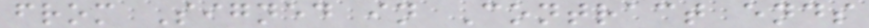from Signed in Contract ends
